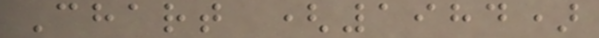Chart (1984)
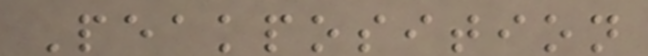Peakposition
